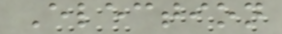Election
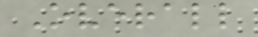Overall
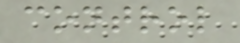control
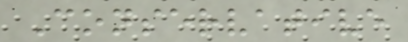Conservative
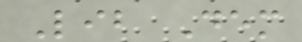Lib Dem
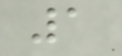1
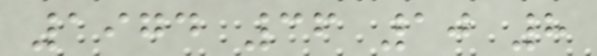1974 36 10 8
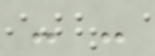- -
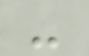-
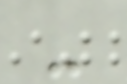-
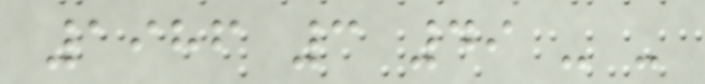1986 3 49 - -
